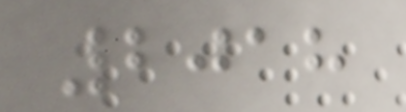2018
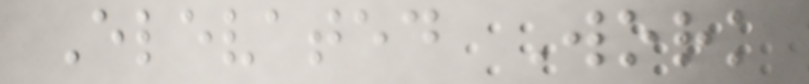Elevated Work
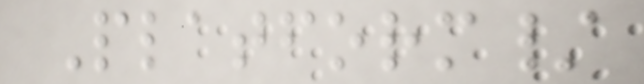Platform/
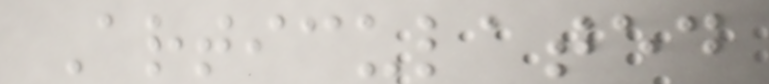Articulated
